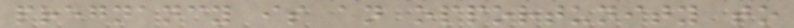pregnancy is an opportunity to
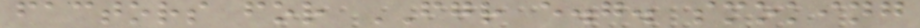factors for FGR e.g. smoking
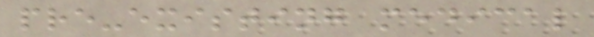pre-existing medical
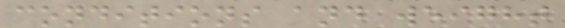conditions and weight
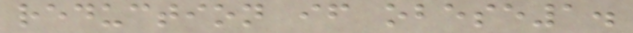reduction if obese1.
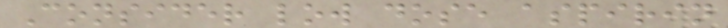Consider low dose aspirin
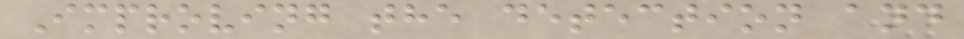Improving the detection and
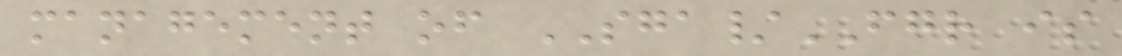management of SGA/FGR is
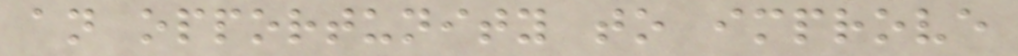an opportunity to improve
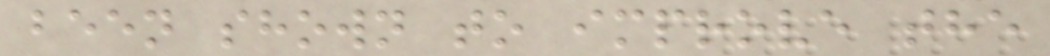been shown to improve the
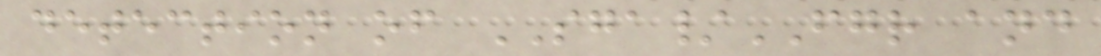detection of SGA/FGR and
